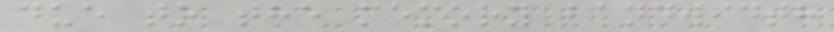due to the memory bandwidth
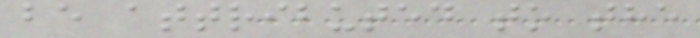be attributed to the
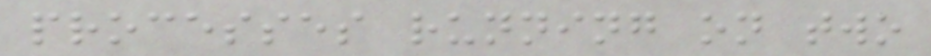processes running on two
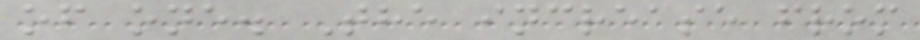of one. The increase from
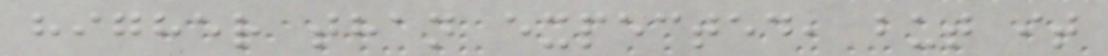higher than expected, but it
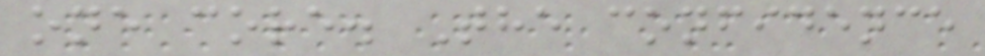one core. The confidence
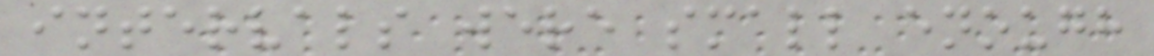intervals were small enough
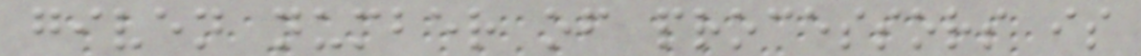given number of processors is
